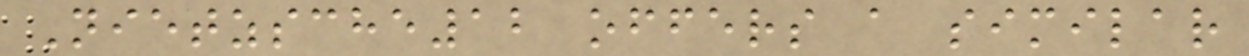Nietzsche12 offers a similar
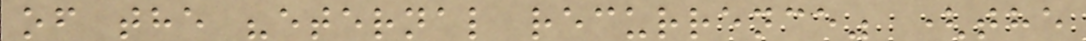of the "eternal recurrence" (the
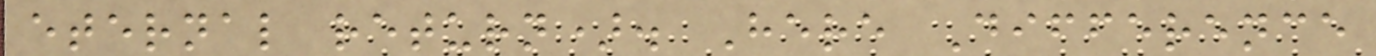eternal return). Here Difference
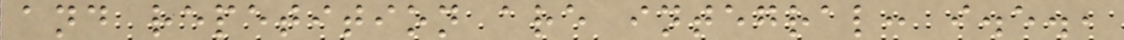and repetition are integral: i.e.,
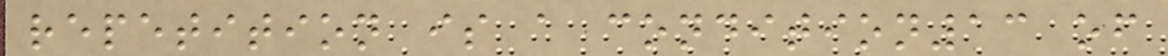repetition is a condition13 of
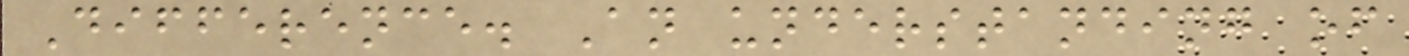Difference. An understanding of
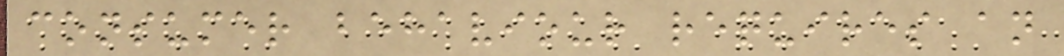consumer behaviour requires an
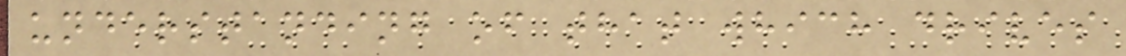understanding of that which drives
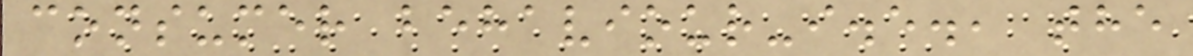consumer behaviour-i.e., the
